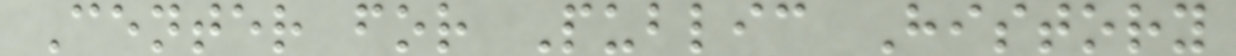Center for Public History
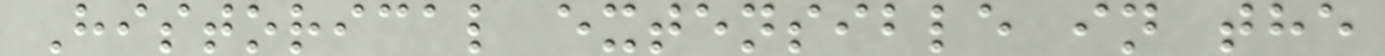Historical extensible in the
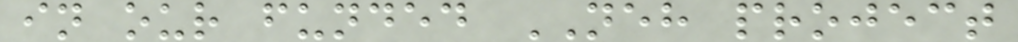in our funded NEH project
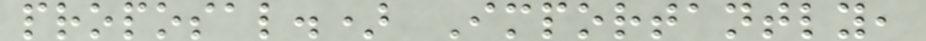proposal.) Importantly,
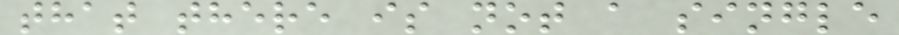that there is not a single
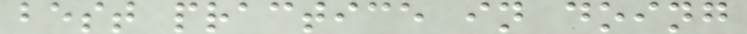best practice in doing
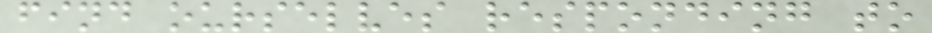find ourselves responding to
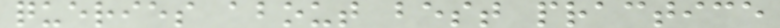queries about best practice
